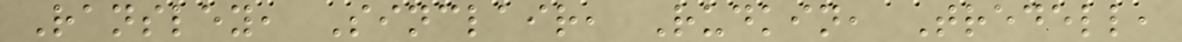Ransley, Sinclair, Rudkin, Tredell,
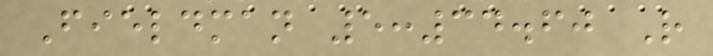Fieldman 5:34.60 R
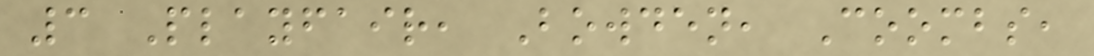3 Playfair, Bowden, Coombs,
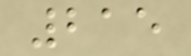215
